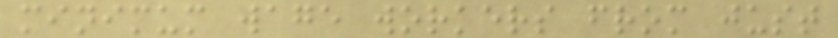minimum wage workers from just
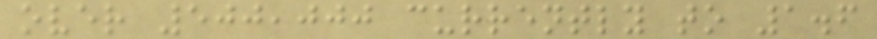over 500,000 currently to 1.6
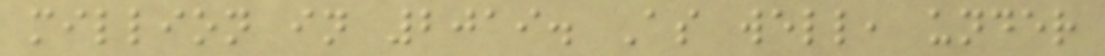million in 2019. As well, under
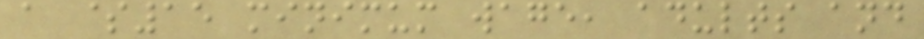a $15 minimum wage, adults and
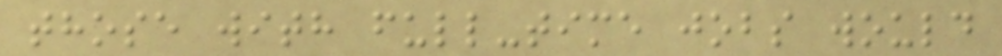those with full-time jobs would
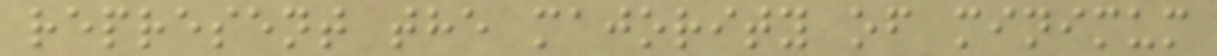represent the majority of minimum
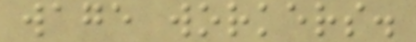wage workers.
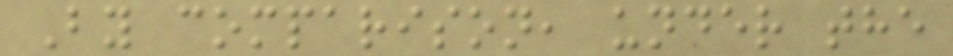By comparison, under the
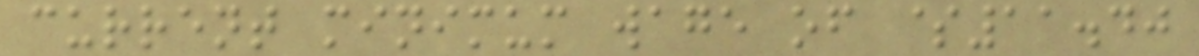current minimum wage of $11.40
